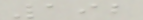192
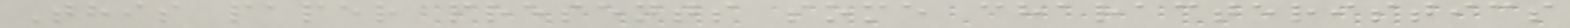This paper presents some characteristics
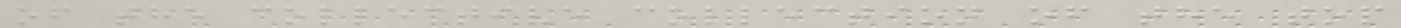of the collective collection of the top
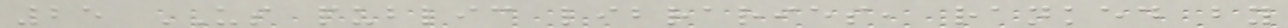25 US public libraries, ranked by
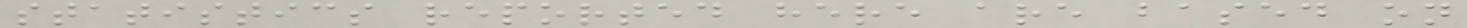statistics reported here are based on
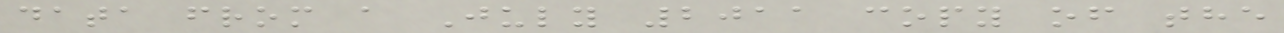data from a July 2011 copy of the
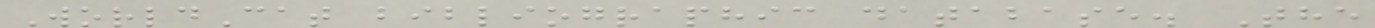WorldCat bibliographic database. The
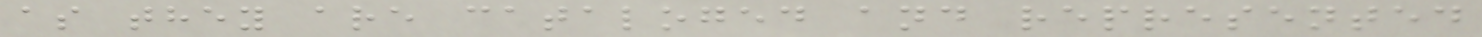as they are cataloged and represented
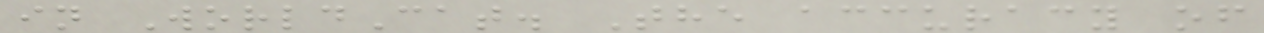in WorldCat. The accuracy of
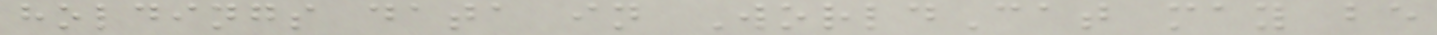holdings data in WorldCat may be
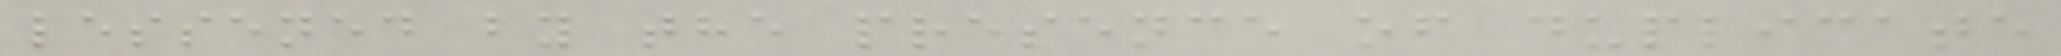lessened by the presence of duplicate
